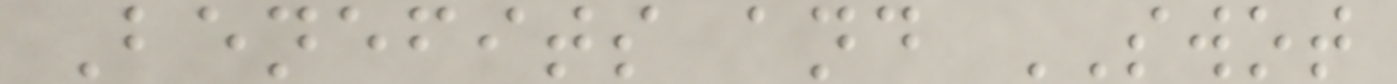Benefits and SWOT
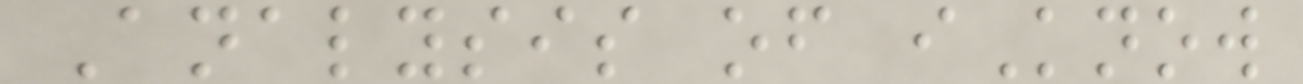Analysis of iKnow
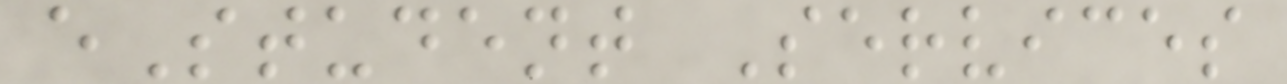eStudent Services
